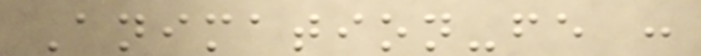Animation-fe :
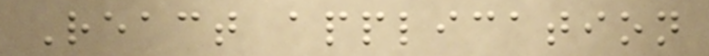React application
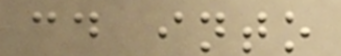cd into
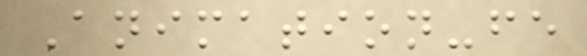Animation-fe
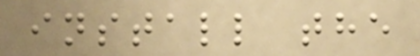install the
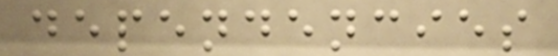dependencies
